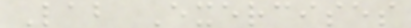Lab Exercises
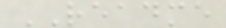README
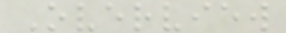Overview
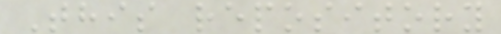This repository
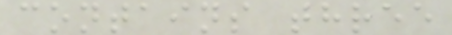contains three
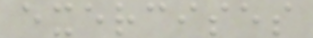exercises
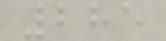285
